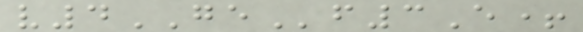v4GEf3E+
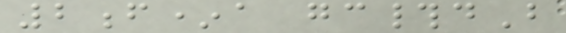2f*a gc#dB
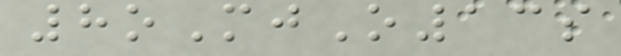8oMjO13s
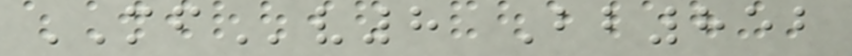MFv8 Bb852
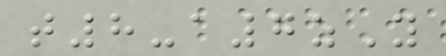t8-a7zY
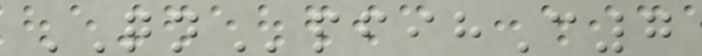QNpfihC7
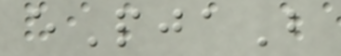ePjaB
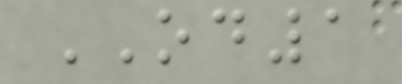OD1
